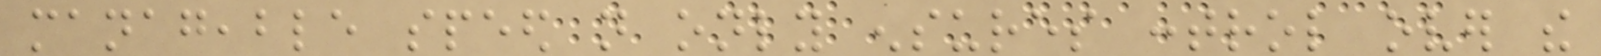manageable speed not only ensures control over the
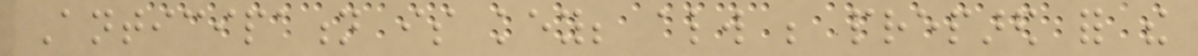Anticipation is key; always be prepared for the
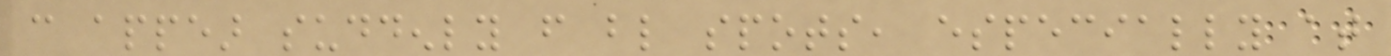can appear suddenly from blind spots, especially at
